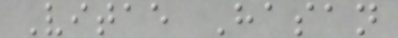Vitae Hasan
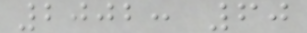2002: 60
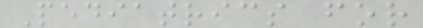Pediatrics for
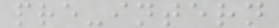pre-intern
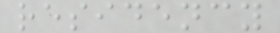residency
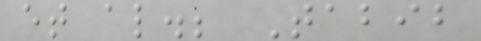et al.; Tabib
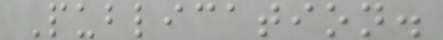Publication.
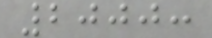2000:
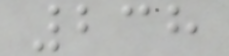238
